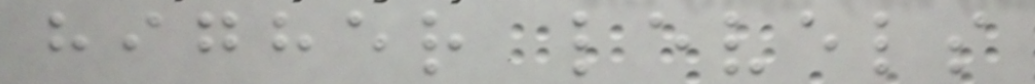higher levels
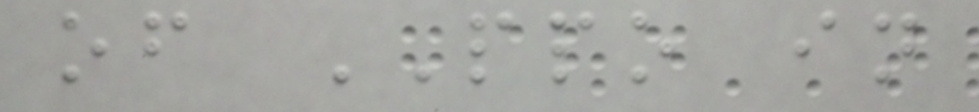of PPO in
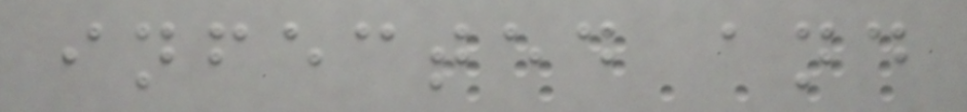infected and
